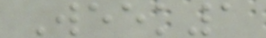Week1
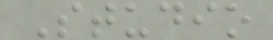Studio
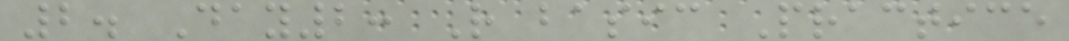2. Day2: R basic Practice
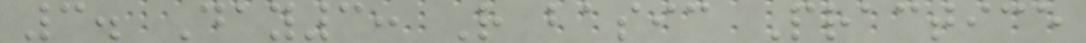3. Day3: R basic Practice
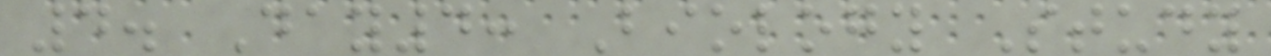4. Day4: Biology Study
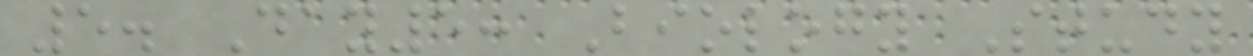5. Day5: Biology Study
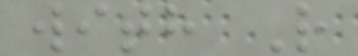with R
